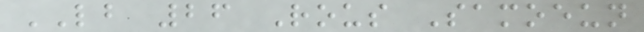LB 26 Rous Samoeun
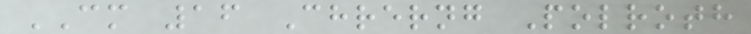CM 16 Chrerng Polroth
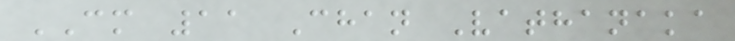CM 11 Chan Vathanaka
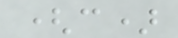(c)
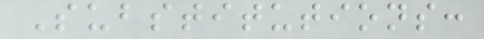Substitutions:
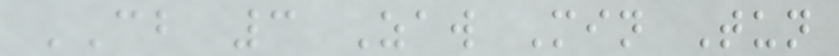CB 3 Zaw Min Tun
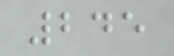245
